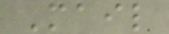Mail
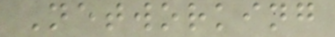Networking
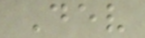Dev
